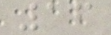16
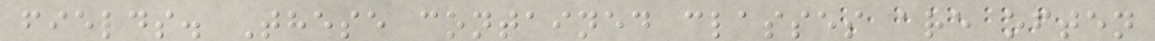fields. These contained classes are often
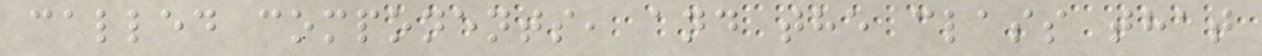called components, and the class that
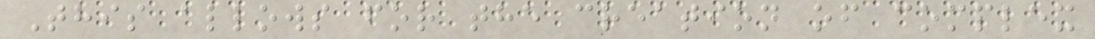This allows for the creation of complex
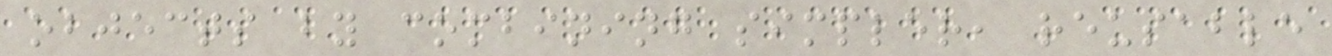objects by combining simpler, reusable
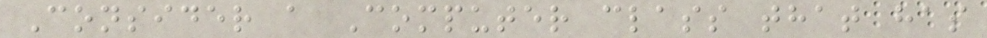Consider a Computer class that has
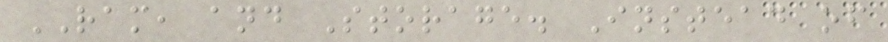RAM, and Storage. Instead of
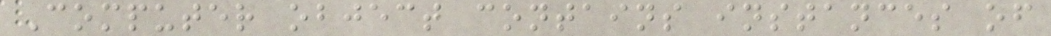Computer object contains instances of
